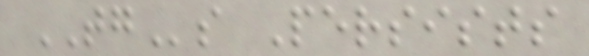TGs Persists
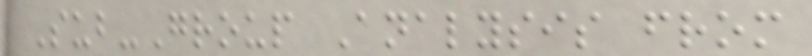Sub-Group Analysis from
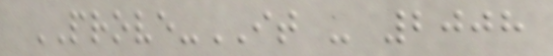PROVE-IT - 2008
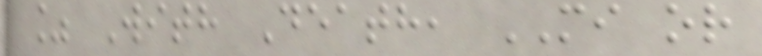% With Death, MI or
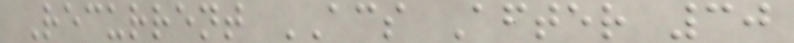Recurrent ACS After 30
